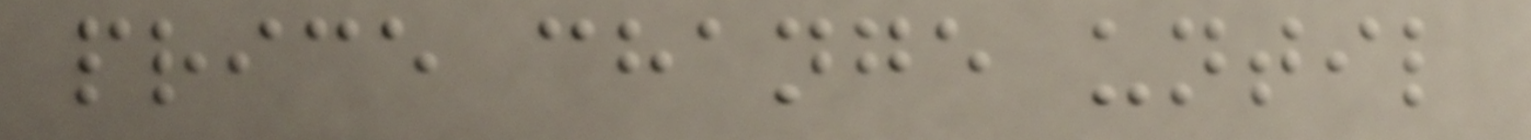price change until
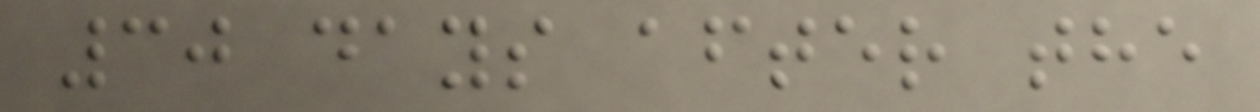30 days after the
